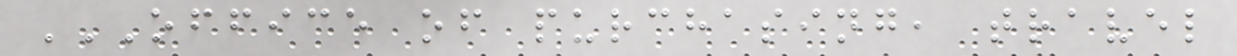OFFICE OF PURCHASING, TRAVEL
